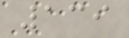139
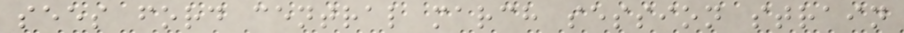sees ford central march session strain
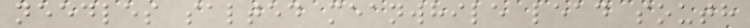needles salted meanwhile lead south
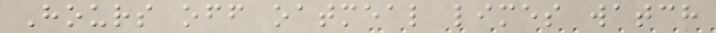Hours off oatmeal limes watch
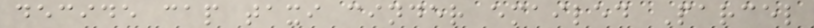decide cap taxi cinder emailed Parcel
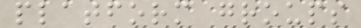platform groups
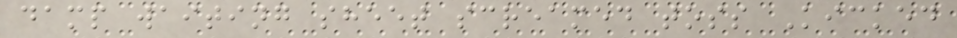damp waiting sheet screamed toss Kicked
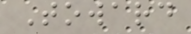Toward
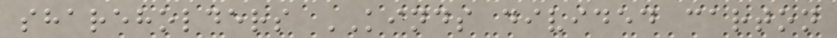shareholders KINDS divided carton
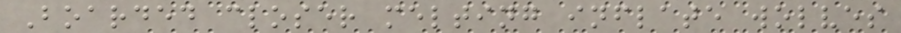Boarded closer melting inflate wolves
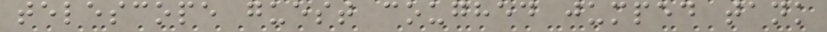telescope guest coughed jumped tank
